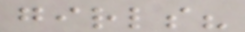girls?
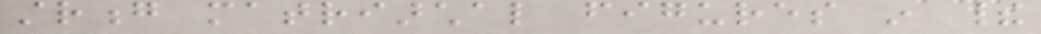strong matriarchal figures in their
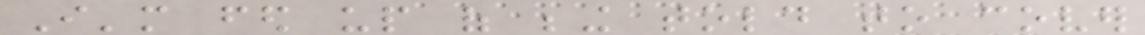I'm fed up of being told to cover
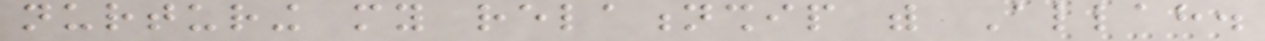nurturing my relationship with Allah.
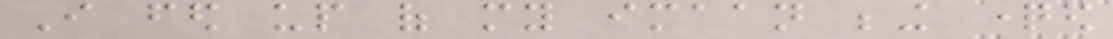I fed up of my imaan being questioned
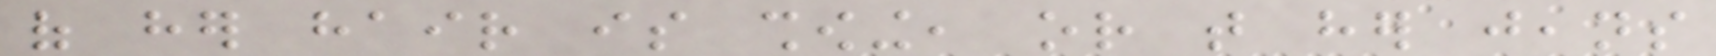of her hair is showing, or that her jeans
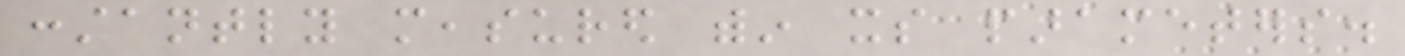constantly measured within its parameters.
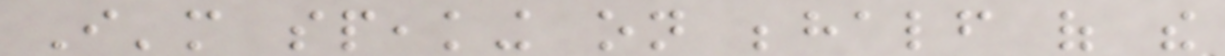I'm speaking on behalf of the
